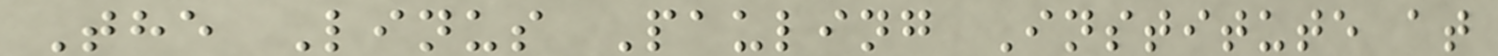The Linus Pauling Institute at
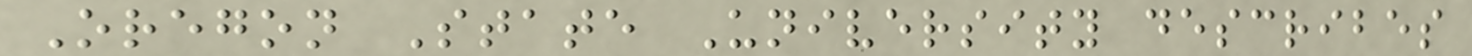Oregon State University describes
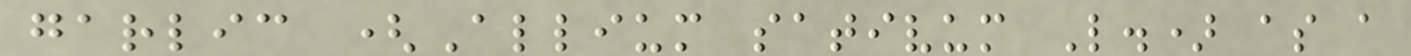garlic (Allium sativum L.) as a
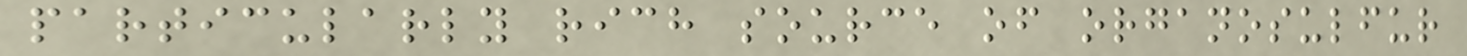particularly rich source of organosulfur
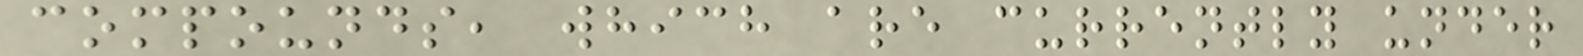compounds, which are currently under
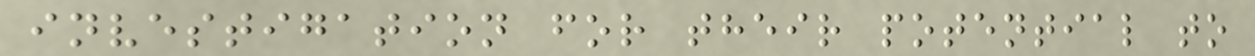investigation for their potential to
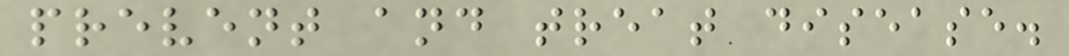prevent and treat disease.
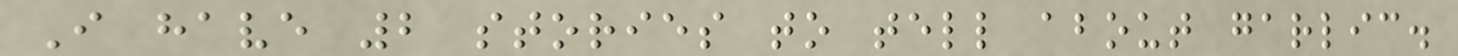I have 2 stories to tell about garlic.
